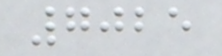7025
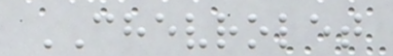CHEVROLET
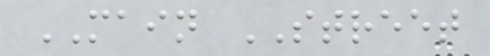MAIN STREET
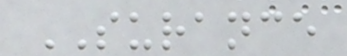SURANCE
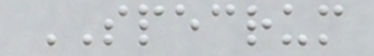SPECRUM
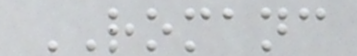ROMANC
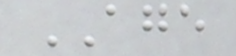AGE
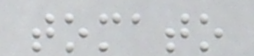tomato
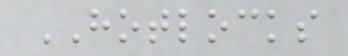HOTLOCKS
